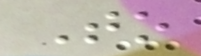To
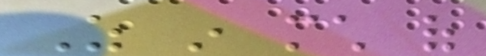As in much of
